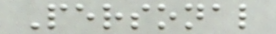Personal
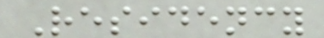Residency
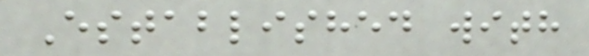Established with
